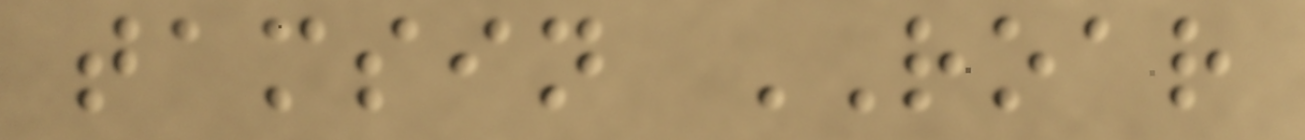tamsin ROAR
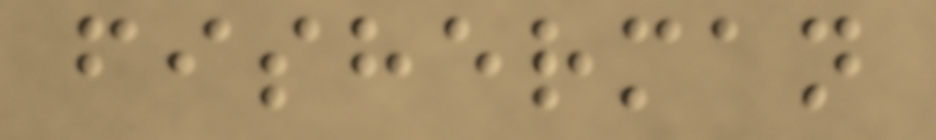fisherman
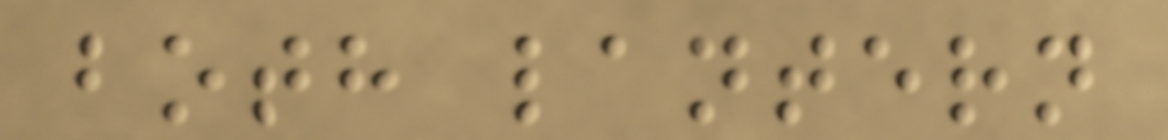both lantern
